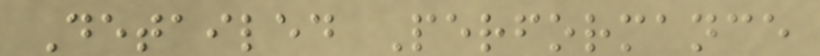Detailed Performance
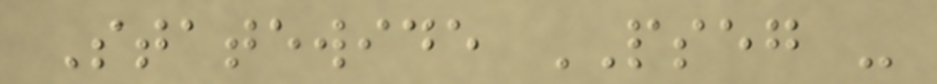Statewide PSEG -
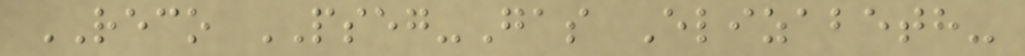RECO PSEG-Gas Elizabeth-
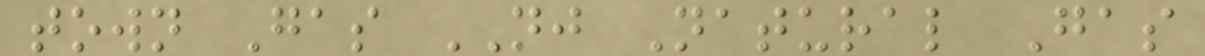town Gas NJ Natural Gas
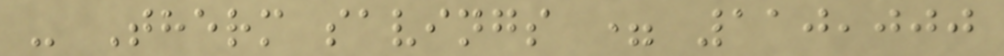- Therm savings = 110,000
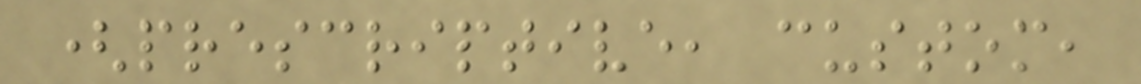(prescriptive, custom,
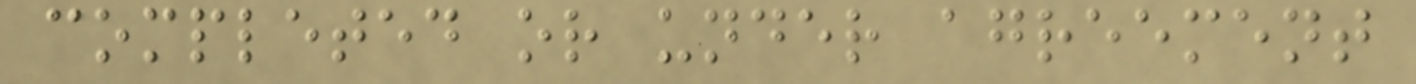completed or under agreement
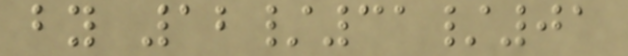by 12/31/01
